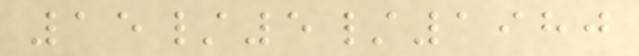15/5/1980
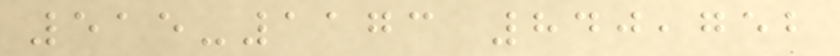515-1173 840,752
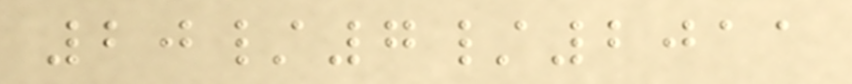20/7/2011
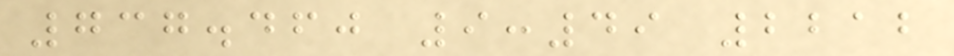737.460 9:49 2212
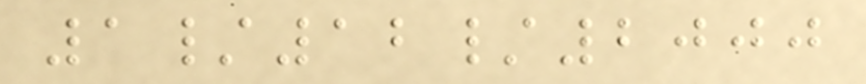1/12/2000
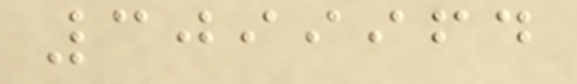3099964
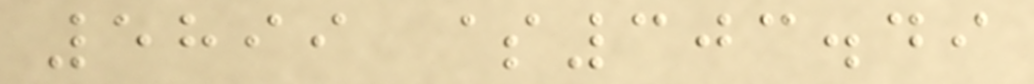5899 $303.49
